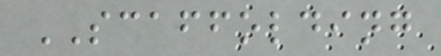SCAFFOLDING
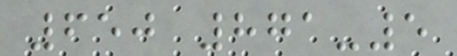650 871-5
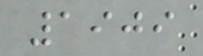1909
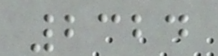2324
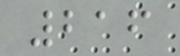216
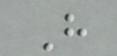H
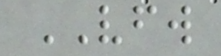VFW
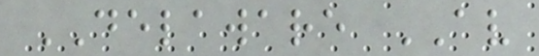DELAWARE AV
